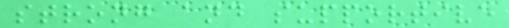strong and supportive
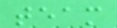team
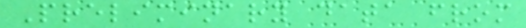Preliminary data from
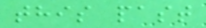this past
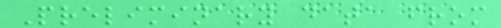Preliminary data from
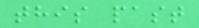this past
